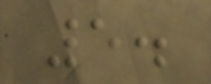5.
